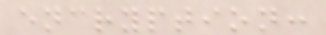encryption:
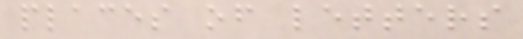places of letters
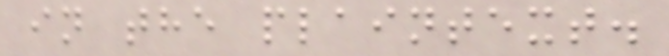in the plaintext.
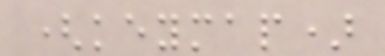(keymap)
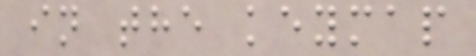in the keymap
